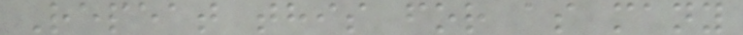Repeat this for as many
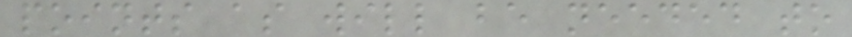points as will be needed to
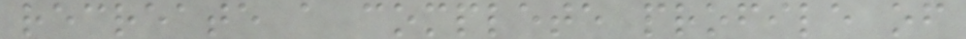recreate a complete profile of
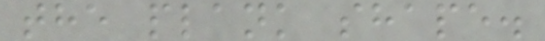the plank shape.
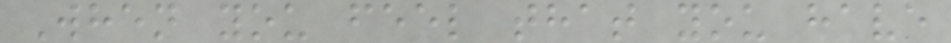When you feel that you have
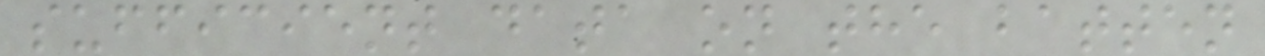sufficient data on the batten
